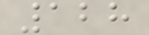128
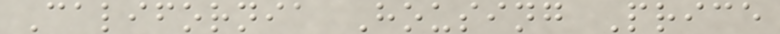California Housing Price
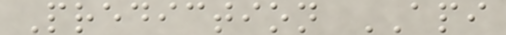Prediction API
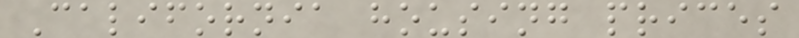California housing prices
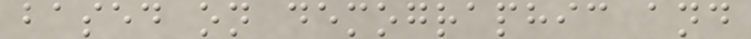based on demographic and
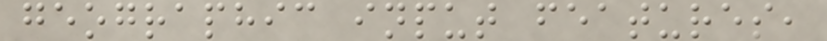geographic input features,
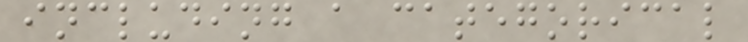including a categorical
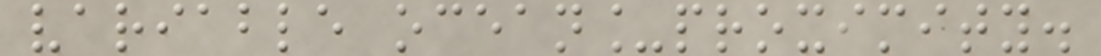variable ocean_proximity.
